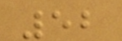52
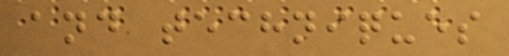and techniques
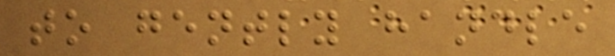to gently handle
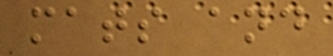mats and
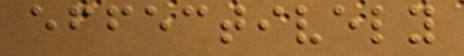effectively
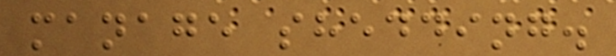manage shedding.
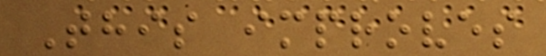This improves
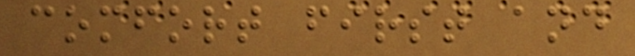comfort first and
